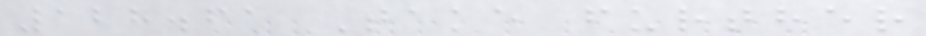128.61 Take further
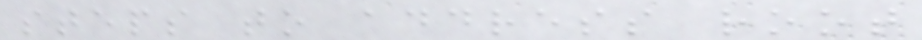steps to address root
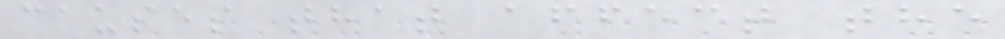causes that affect the
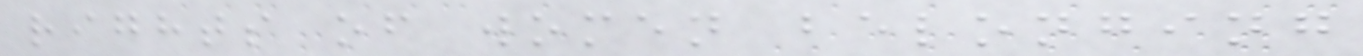rights of women belonging
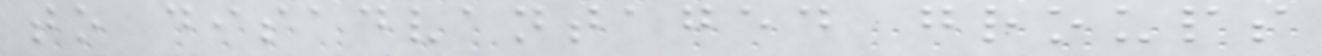to disadvantaged groups
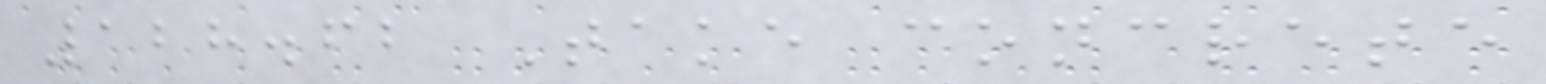128.62 Take concrete
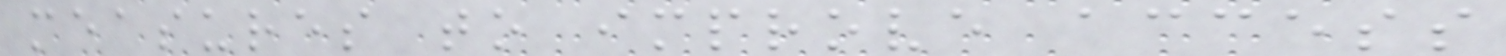measures to improve access
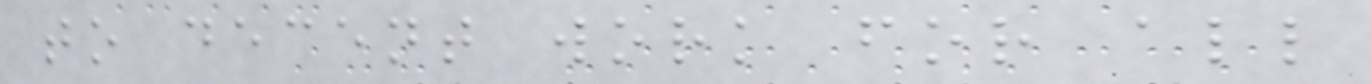to decent work for all
